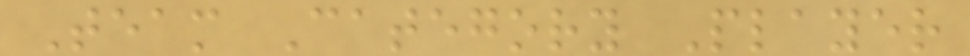Team Category Player
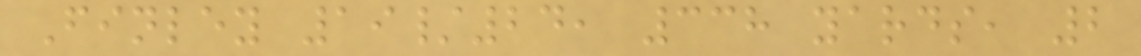Finley 19/24, 338 yards, 2
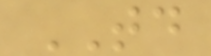TD
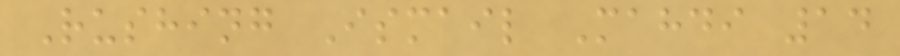Rushing Ismail Mahdi 14
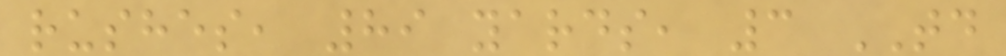rushes, 89 yards, 3 TD
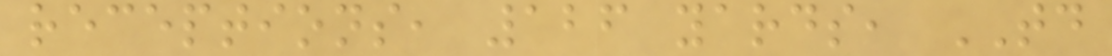receptions, 126 yards, TD
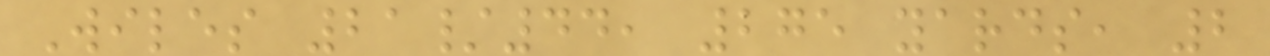Wiles 21/44, 275 yards, 2
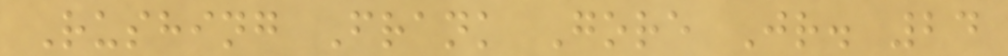Rushing Frank Gore Jr. 24
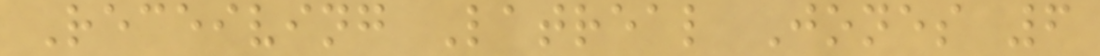Receiving Latreal Jones 6
